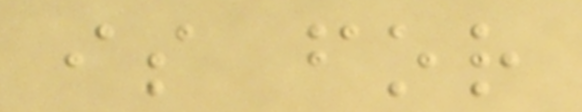is for
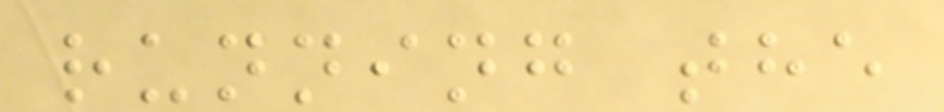running the
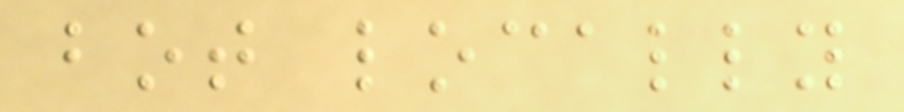bot locally
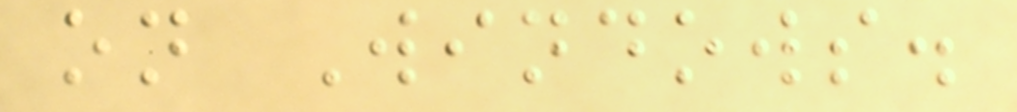on Windows.
